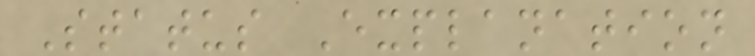Status Explanation
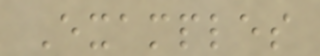Examples
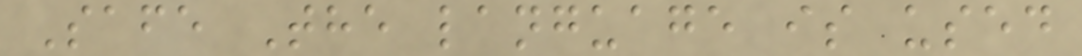Safe The language is used
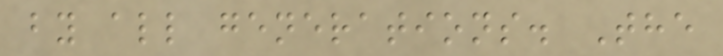by all generations. The
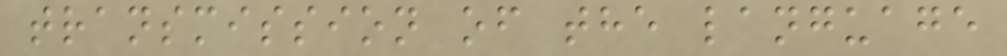transmission of the language
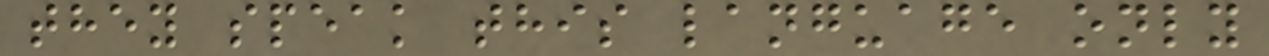they speak this language only
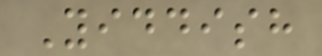Yiddish
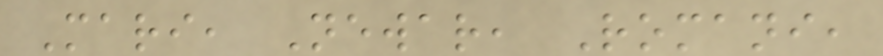Mari, Newar, Romani,
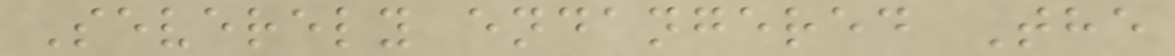Severely endangered The
